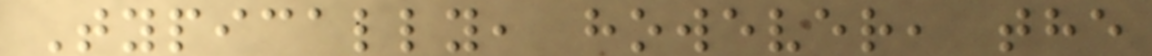Typically, however, the
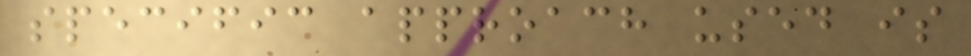specific approach used is
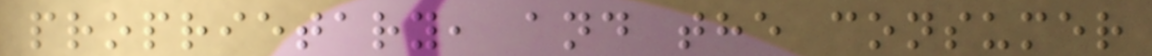proprietary, and the consumer
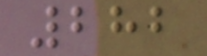282
